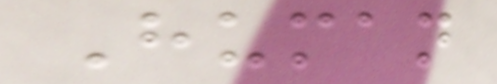Human
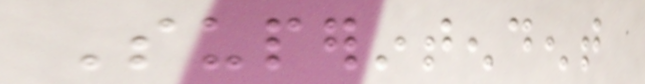Superintendent
